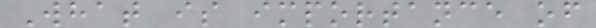What is importance of
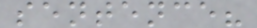sentence?
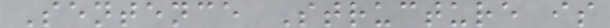Sentence Structure is
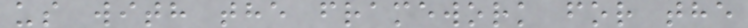us with the framework for the
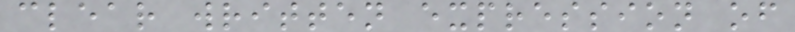clear written expression of
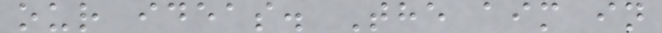our ideas. The aim in
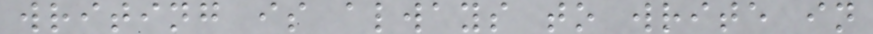writing is always to write in
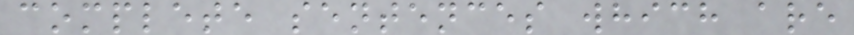complete sentences which are
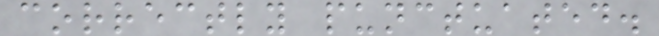correctly punctuated.
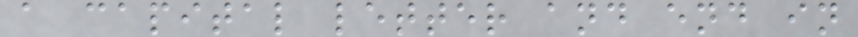a capital letter and end in
